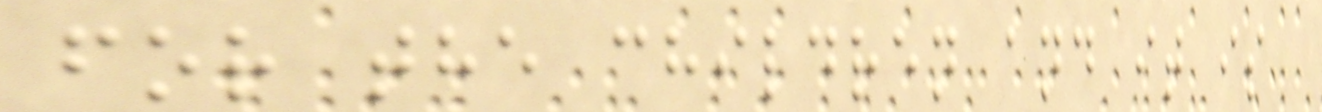for the children and it is
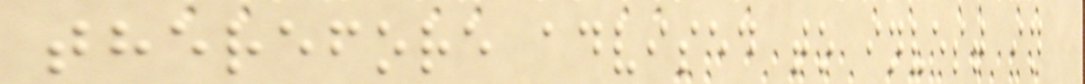therefore advised to invest in
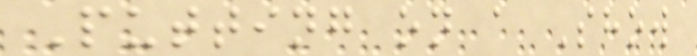Putting on a Show
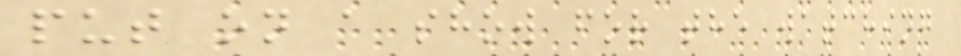put on a show for the watching
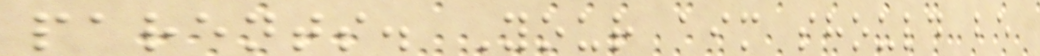parents. Your aim should be
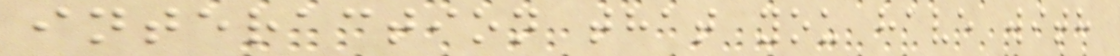interaction that you have with
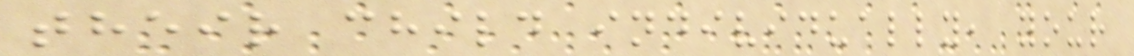their child individually, your
